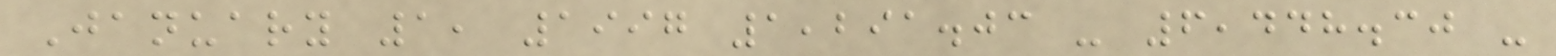January 1, 1997 1,291.03 - 6,448.30 -
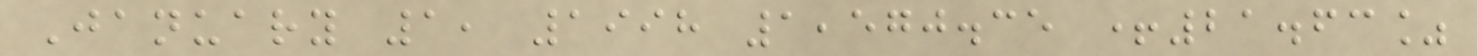January 1, 1998 1,570.35 +21.63%
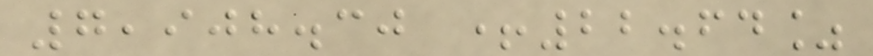7,908.30 +22.64%
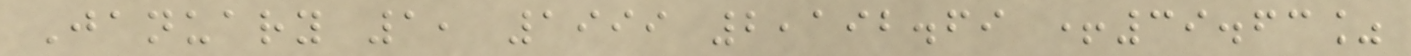January 1, 1999 2,192.69 +39.63%
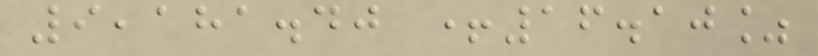9,181.40 +16.10%
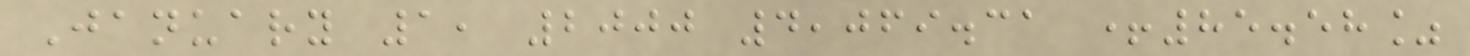January 1, 2000 4,069.31 +85.58%
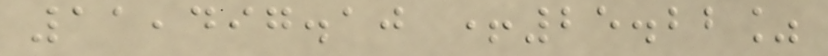11,497.10 +25.22%
